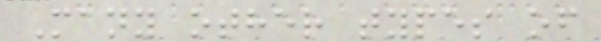Many other types of
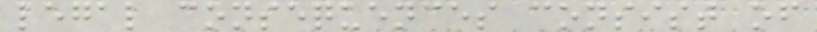legal consequences consist of
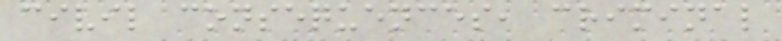civil consequences, criminal
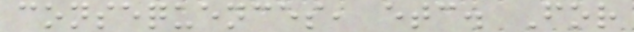consequences, etc. For
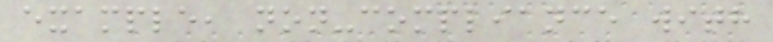example, non-compliance with
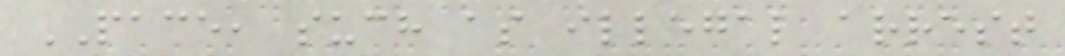PACE, such as illegal arrest
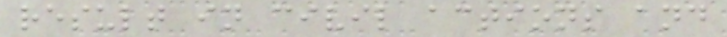result in civil actions and
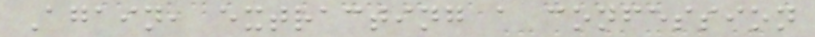Again, extracting a confession
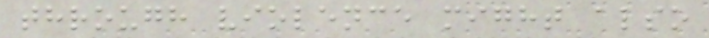through violence might also
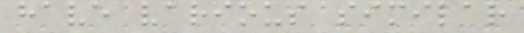have various similar
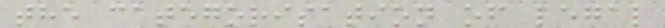the categorisation of legal
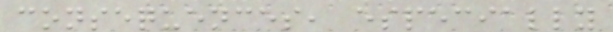consequences, especially
